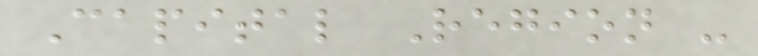Capital Region -
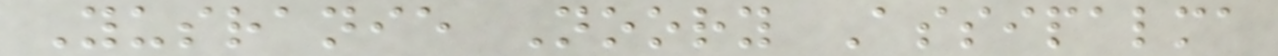Yusranie Noory Assipalma
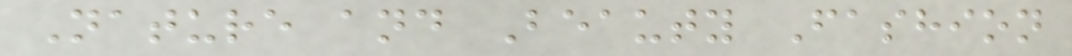Nature and Beauty Fashion
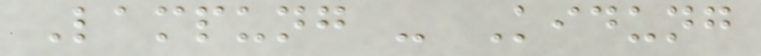Lampung - Kidung
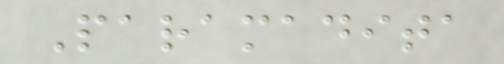Paramadita
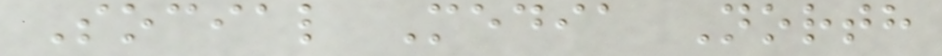Social Media North
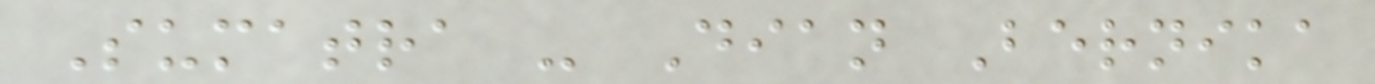Sumatra - Dian Bernika
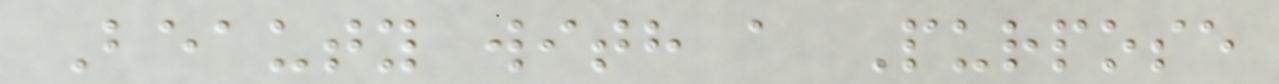Beauty with a Purpose
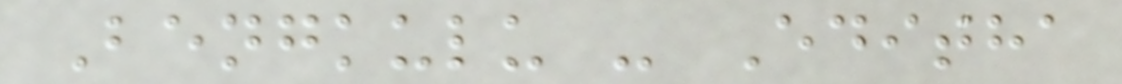Bengkulu - Editha
